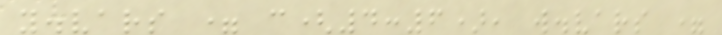y.vars = c(4:6), w.vars =
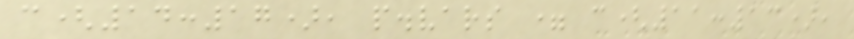c(14:17), p.vars = c(11:13),
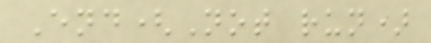End(Not run)
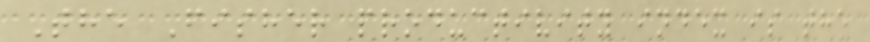The Fisher productivity index is the
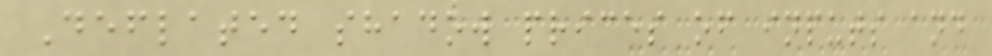Deflated shadow prices of inputs and
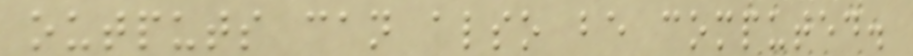outputs can also be computed.
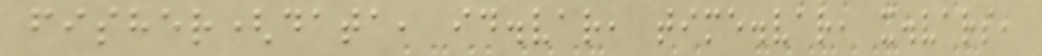fisher(data, id.var, time.var, x.vars,
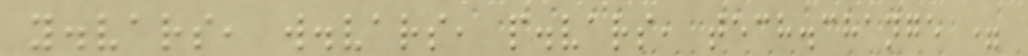y.vars, w.vars, p.vars, tech.change =
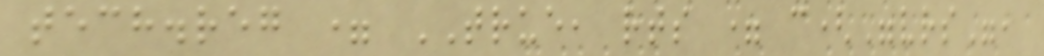tech.reg = TRUE, rts = c("vrs",
